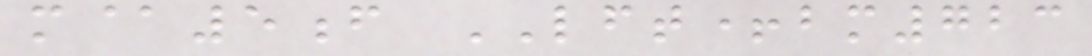m@5f LFT+bm723
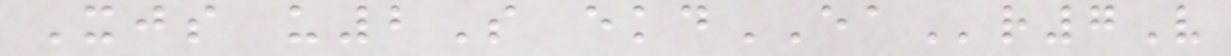Xjs u2S ekdEAr7V
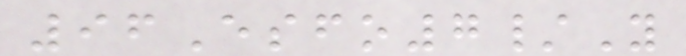96Esfo7/Y
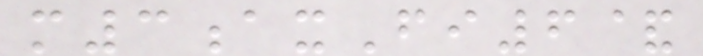m3axFi6&
